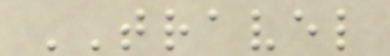TRAVEL
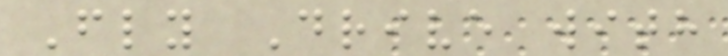Fly Drive with
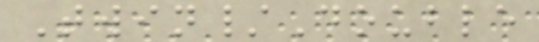Twin/Double
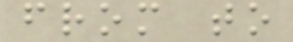from to
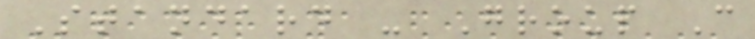Standard - Group C
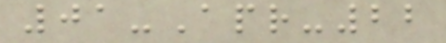01-Apr-22
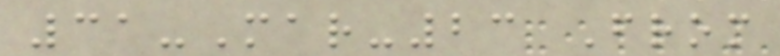31-Mar-23 From
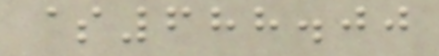$688.00
